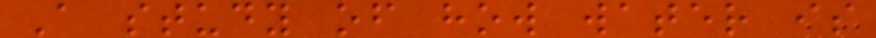A study of how water is
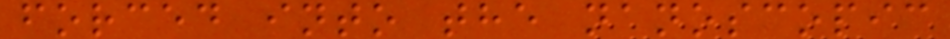forced into the nanoscopic
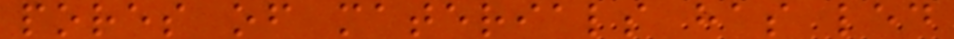pores of materials has led
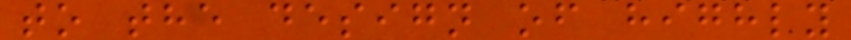to the design of highly
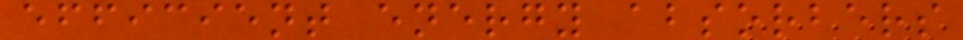efficient energy absorbers
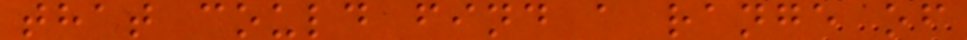that could find a range of
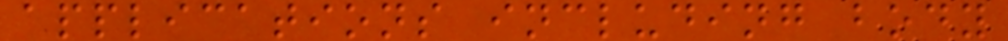applications including body
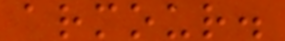armour.
